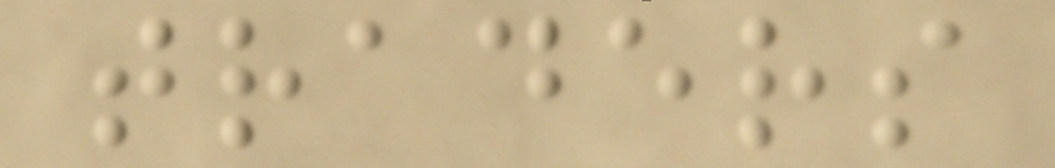traders
